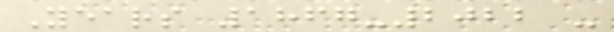Years 1867-2022 -
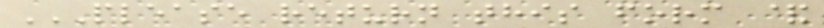PLEASE RETURN THIS FORM &
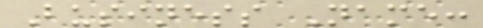Business Name:
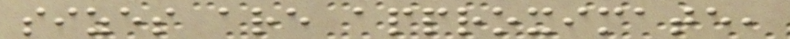sizes are approximate,
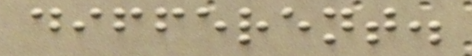different.
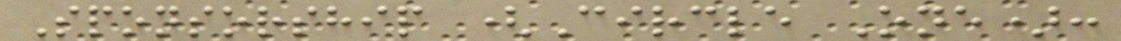Sponsorship (Circle One):
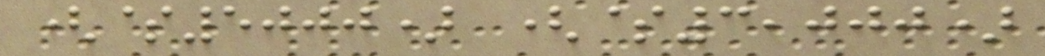($5000) ($3,000)
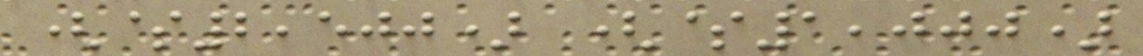($2,500) ($1,000)
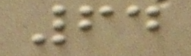64
